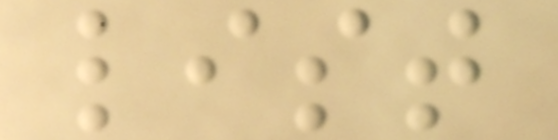list
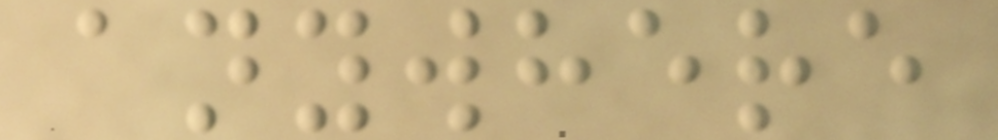anywhere
